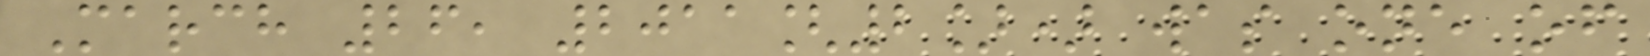March 26, 2011[2]) was one of
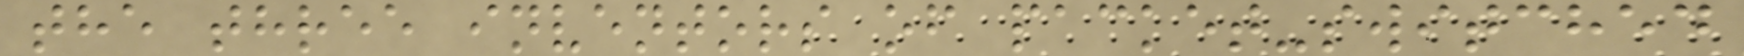the three inventors of packet-switched
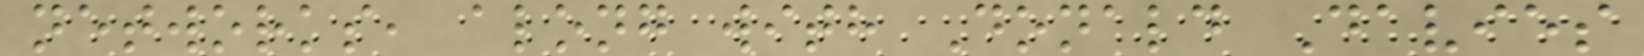networks, along with Donald Davies
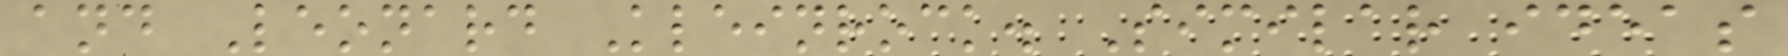and Leonard Kleinrock. Similar ideas
